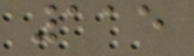115
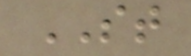ST
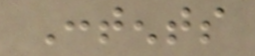Contents
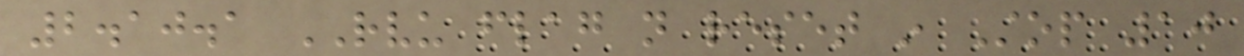2.10.1 RVU flag not reset in Stop 10
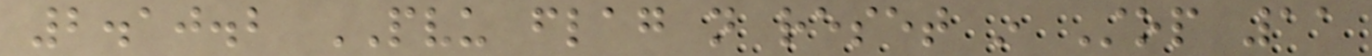2.10.2 PVU flag not reset in Stop 11
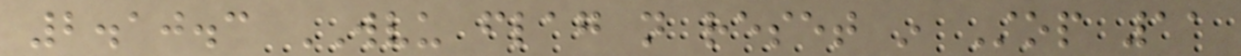2.10.3 WVU flag not reset in Stop 11
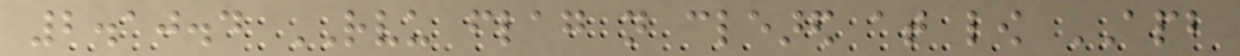2.10.4 RVU flag not cleared at low APB
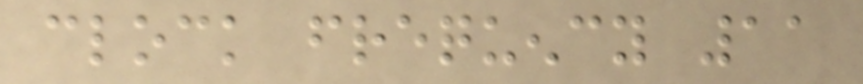clock frequency 11
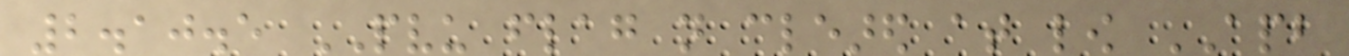2.10.5 PVU flag not cleared at low APB
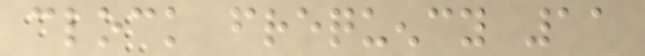clock frequency 11
